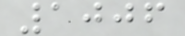1006
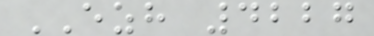EZH 4227
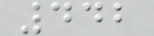442
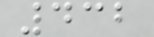432
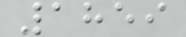1859
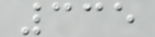335
